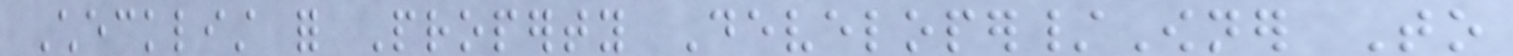Checklist for Property Developer/Owner To
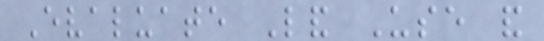Evaluate Land Use and
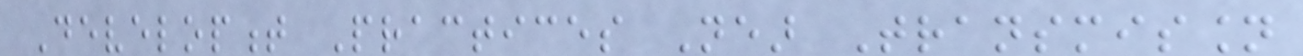Development Practices Near Transmission
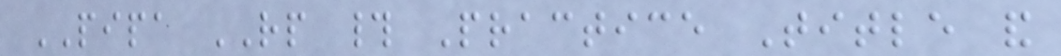PIPA RP # Practice Title and
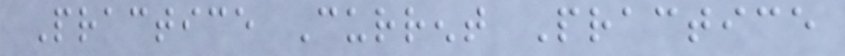Practice Current Practice
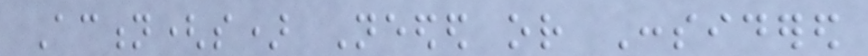Action(s) Needed or Considered
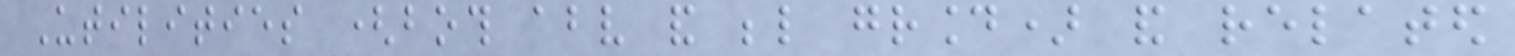Utilities (both above and below ground) and related
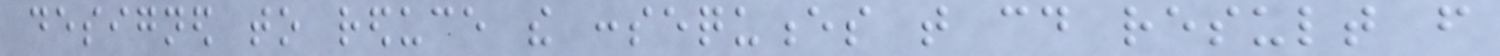designed to reduce the consequences that could result from
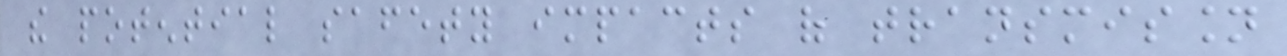the potential safety impacts of transmission
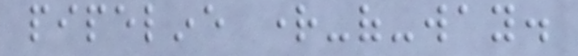pipeline right-of-way.
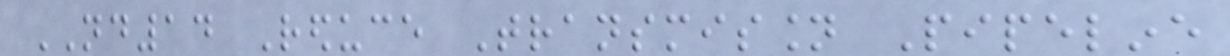ND14 Reduce Transmission Pipeline
